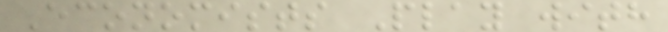Economists Play with
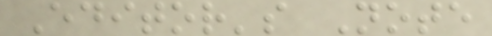Editor's Note
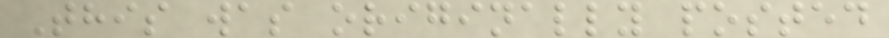This was originally posted
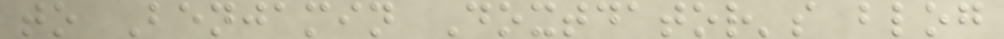to Benjamin Doxtdator's blog
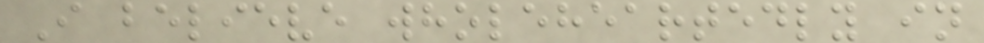I believe wholeheartedly in
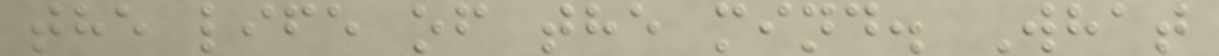the life of the mind. What
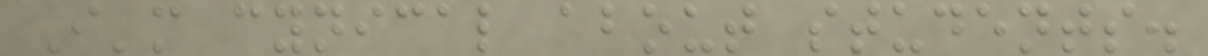I'm cynical about students.
